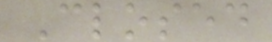Closed
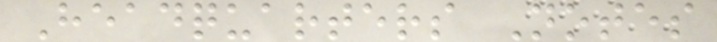Headquarters Notes
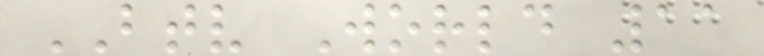BTV World 11
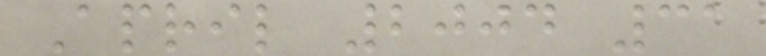April 2004 31
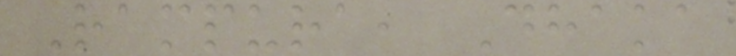Rampura, Dhaka
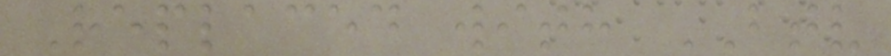Replaced with BTV
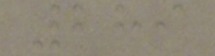289
